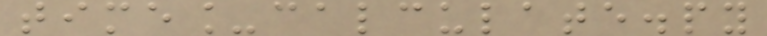time_calculate.py
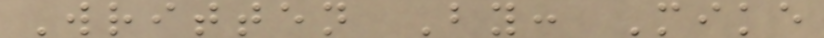Written By: Mike
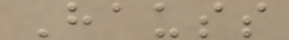Hauss
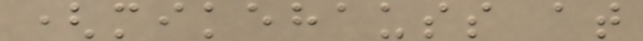(mikehauss at
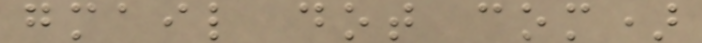gmail dot com)
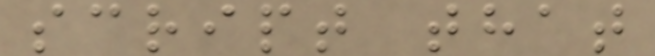script that
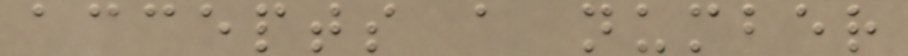accepts a number
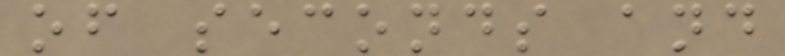of seconds and
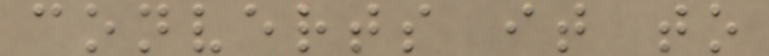converts it to
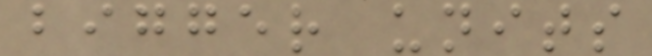bigger units
